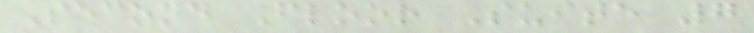Second Floor Suite 7
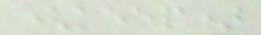(keep)
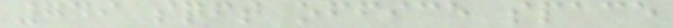749 sqft office space
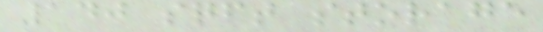140 sqft storage
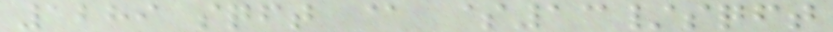1289 sqft @ $13/sqft
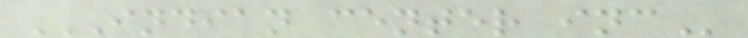INDIAN CENTER INC
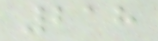218
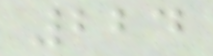224
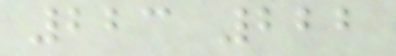223 222
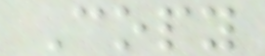Copy
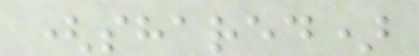(shared)
